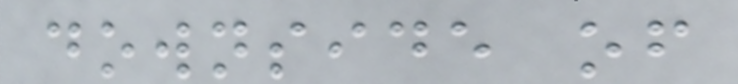downside of
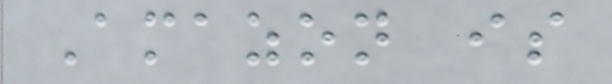Amazon is
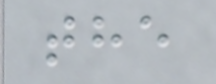the
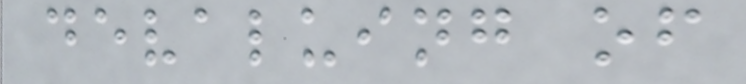devaluing of
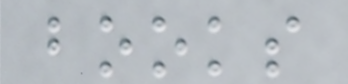books
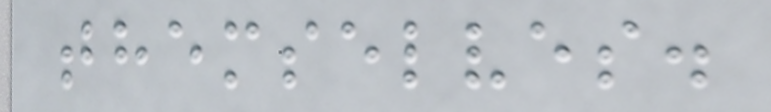themselves.
